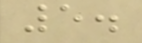5.
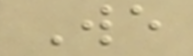We
